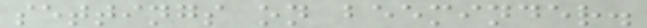settings on beeminder.
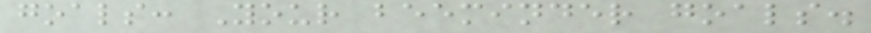goals: Your beeminder goals.
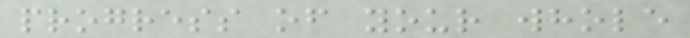progress of your whole
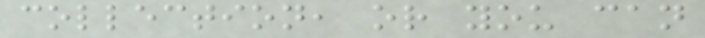collection, or you can
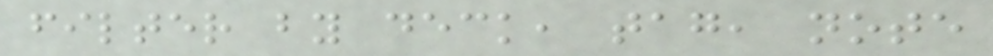filter by deck, tag, note
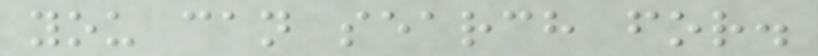you can search for.
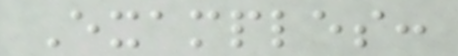Examples:
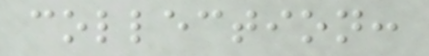collection:
